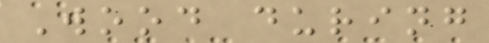Wood during
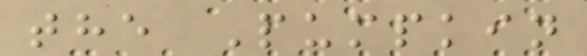the Pumpkin
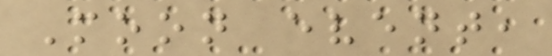Moon event,
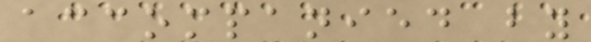accompanied by
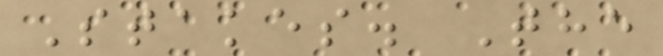Stakes. The
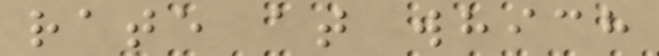rate at which
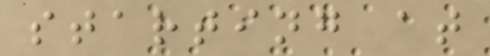starting at
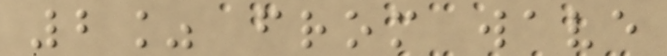2% from wave
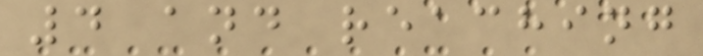4 and reaching
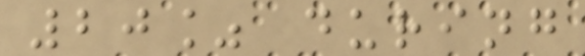20% during
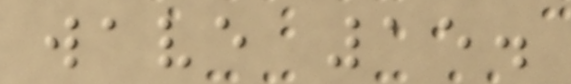wave 15.
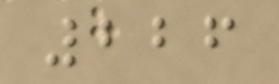226
